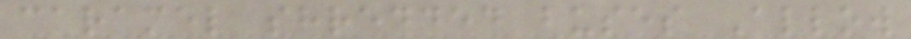caramel shredded buses Allow
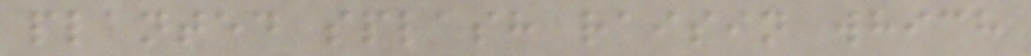planted splash raisin which
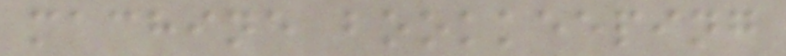machine bookkeeping
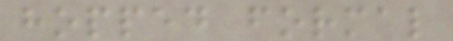hopped formal
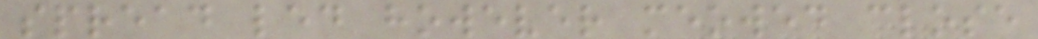spread led however meowed close
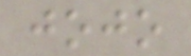jojo
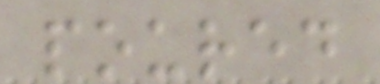poured
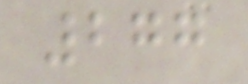277
